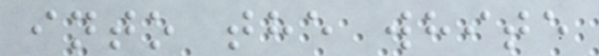into the white
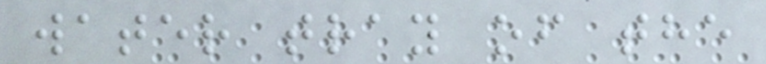water tray of the
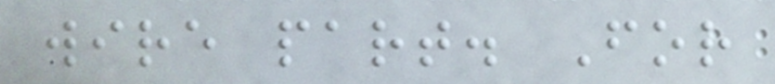wire part. For
